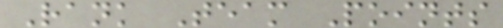Rank Team Points
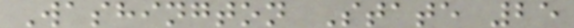Washington State 25
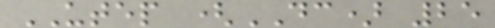UTEP (DC) 25
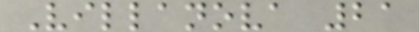Villanova 21
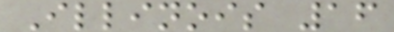Illinois 16
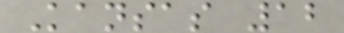Kansas 12
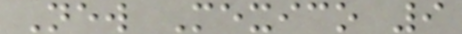New Mexico 9
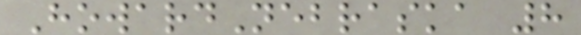HowardNebraska 8
